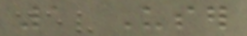1 User
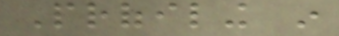Profiling in
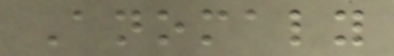Anomaly
